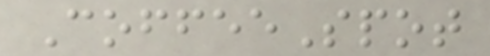CoffeeSpot
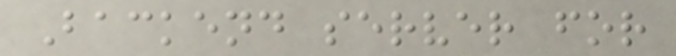Backend server for
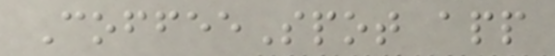CoffeeSpot app
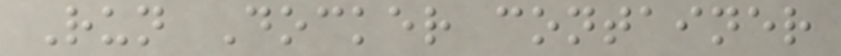Run Docker container
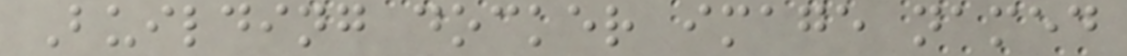Building docker image named
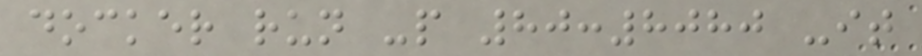docker run -p 80:8080 -it
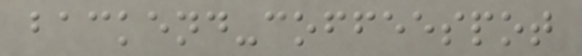backend-coffeespot
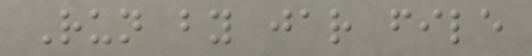Run by jar file
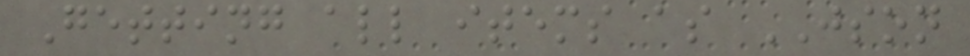Getting all items as JSON
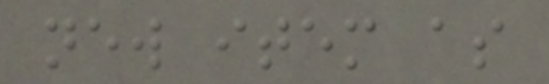new item as
